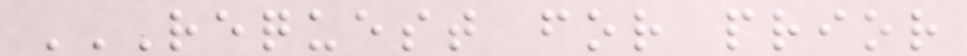REQUEST FOR PRIOR
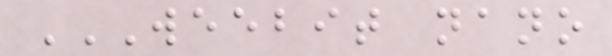WEEBIT NANO
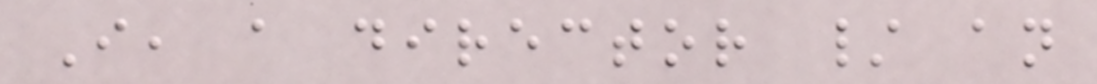I, a director / an
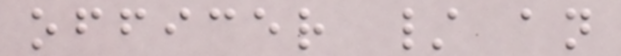officer / an
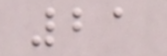21
